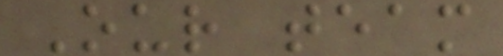Our team
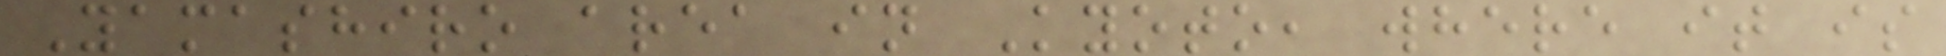Yamashiro area in Kyoto, where it is
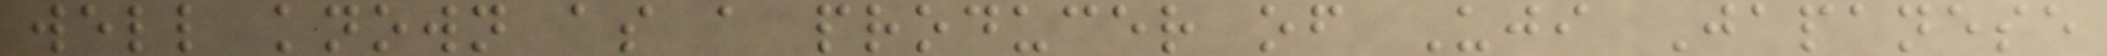well known as a producer of Uji Japanese
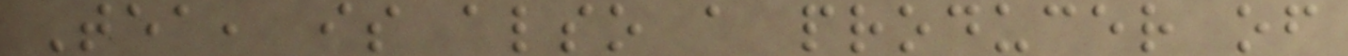Tea, is also a producer of
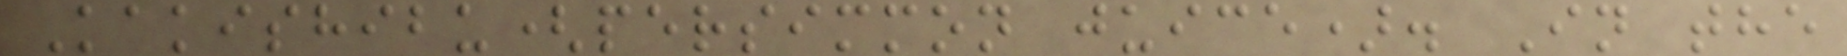Kakishibu(persimmon juice). In the
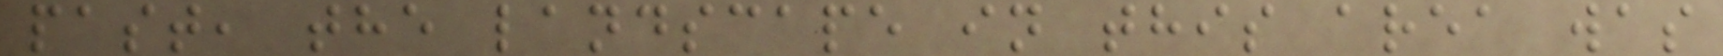past, the landscape in this area was
